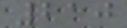210
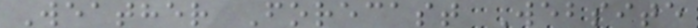Weather Forecast Website
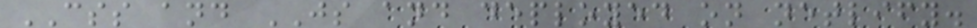CSS and JS and deployed on netlify.
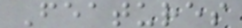Features
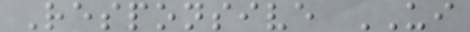Responsive UI
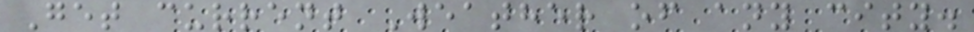Get current Weather of any city.
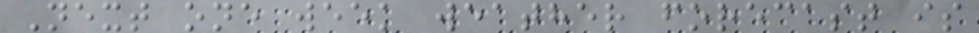Next one week weather forecast is
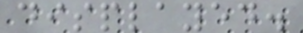displayed.
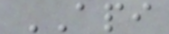API
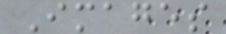Images
